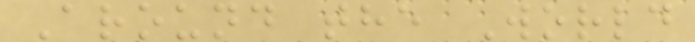Around the World
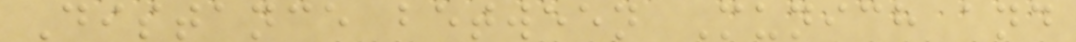Distance between Munich and
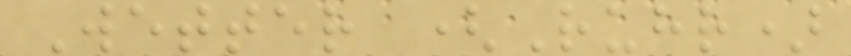Wetter (Ruhr)
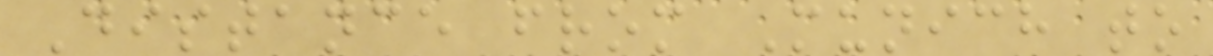Distance from Munich to
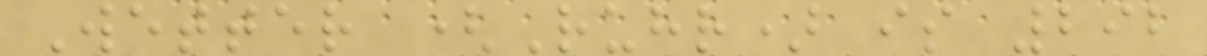Wetter (Ruhr) is 292
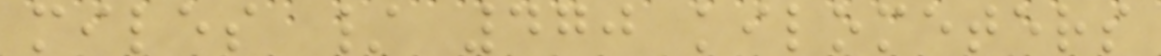miles / 470 kilometers
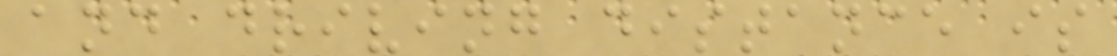and driving distance is
